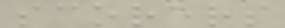scorers
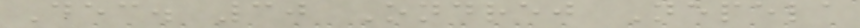Dec. 30 Ondrej Nepela
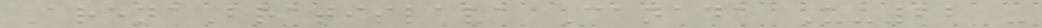ArenaBratislava Canada U-22 -
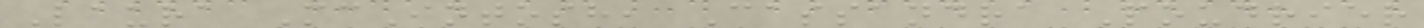Laura McIntosh, Cassandra Poudrier
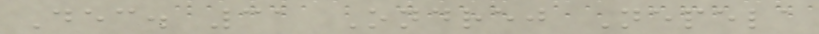Dec. 31 Ondrej Nepela
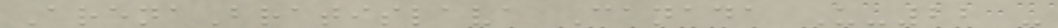ArenaBratislava Canada U-22 -
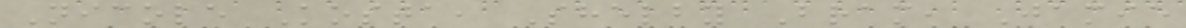Nicole Kosta, Shelby Bram, Jamie
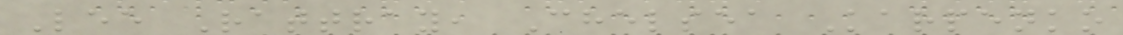Lee Rattray, Chelsea Karpenko
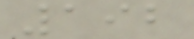192
